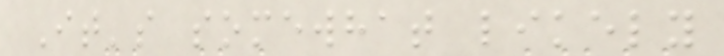It's somewhat likely
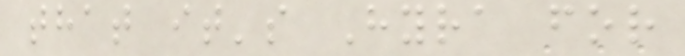that it's Hyra for
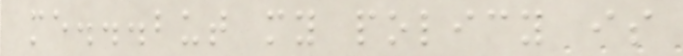me...but my policy is
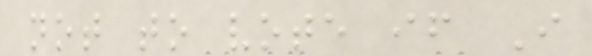not to vote if I
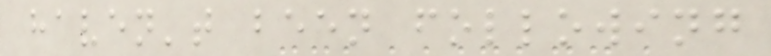haven't been following
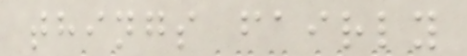things fairly
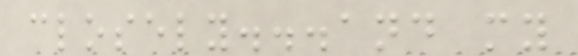closely...and my
